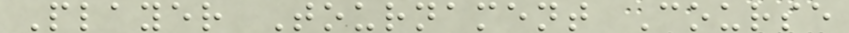Player Tournament Course
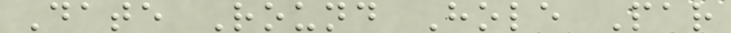Date Round Hole Par
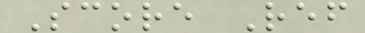Score Ref
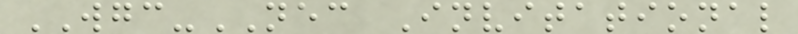WGC-NEC Invitational
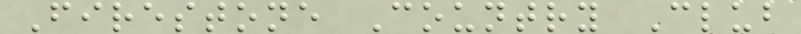Firestone Country Club
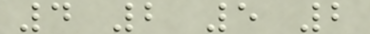4 2 5 2
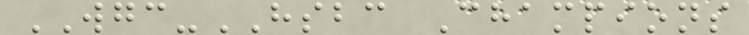WGC-HSBC Champions
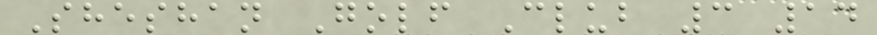Sheshan Golf Club 3 14
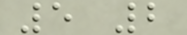5 2
